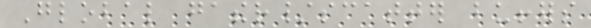Global gather/scatter buffers
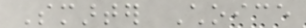Smarter Choice
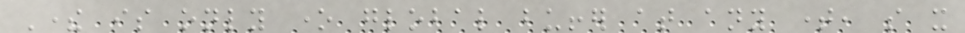There is only one global buffer at any time, so it
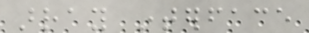array interface
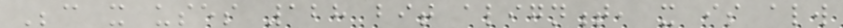Because it uses 128 bit alignment, it is always
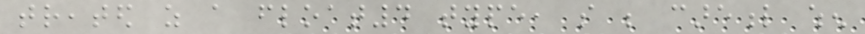treated as a float4 type, so be careful when
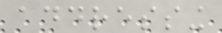addressing
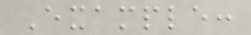Example:
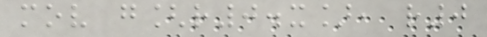mov g[r0.x], r0
